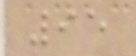95
